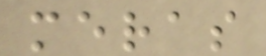meras
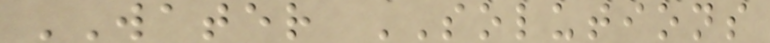WATER SOLUTIONS
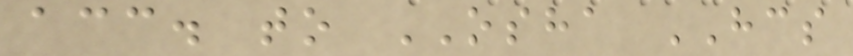acc. to OSHA HCS
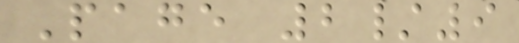Page 2/9
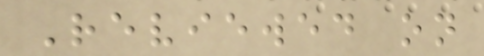Reviewed on
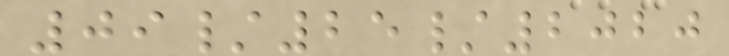09/25/2020
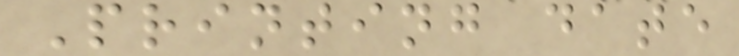Printing date
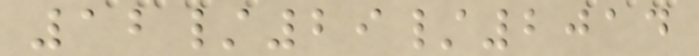12/29/2014
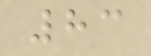83
